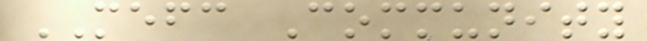MEFC Community
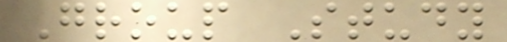Group Study
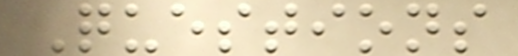Questions
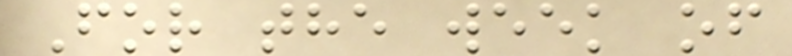For the week of
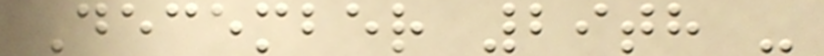December 29th -
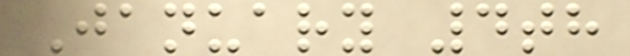January 4th
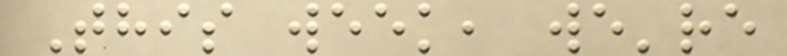This week, we're
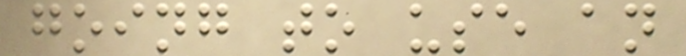going to use an
